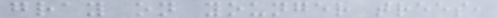gray on younger trees,
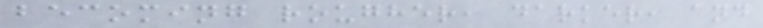becoming rougher, darker, and
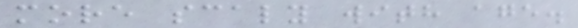more scaly with age.
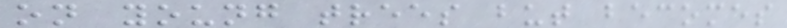on young trees but becomes
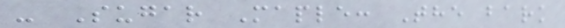- Sugar Maple: The bark
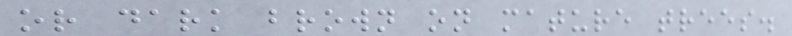or dark brown on mature trees.
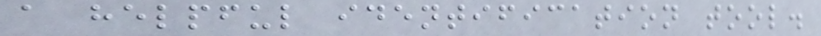a helpful identification tool.
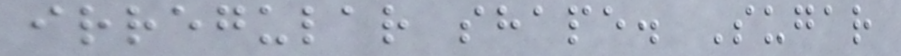irregular shape. Sugar
